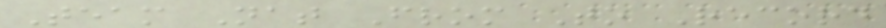Team Nat From To Record
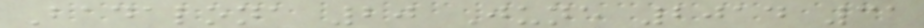Badalona 20 June 2014 31
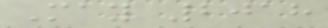May 2018
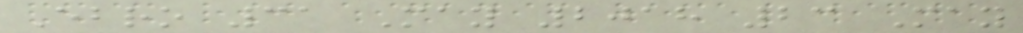Ebro 31 May 2018 23 May
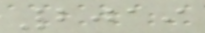2019
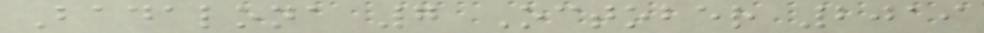Badalona 7 October 2019
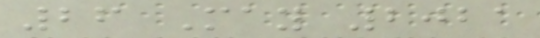26 May 2021
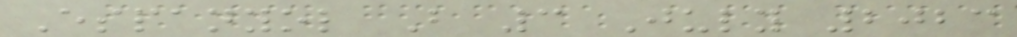Espanyol B 3 July 2023
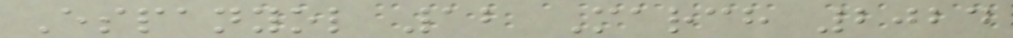Espanyol 12 March 2024
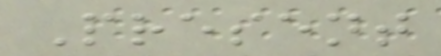Present
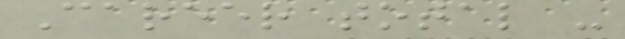Career total -
